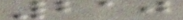210
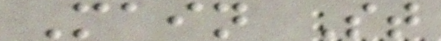Main St
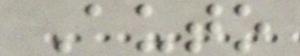Auto
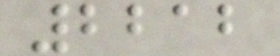2212
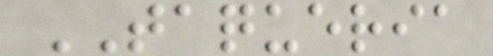TAQUERIA
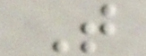T
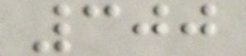300
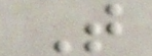T
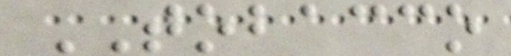TOBACCO
